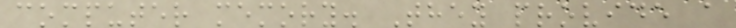computer memory. They provide a
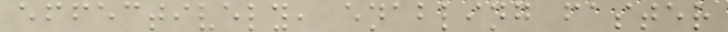effectively, enabling faster
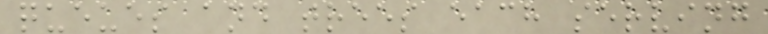queues and trees each serving
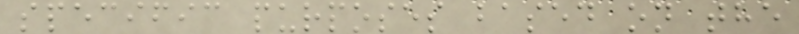specific purposes based on the
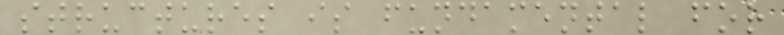structures is fundamental for
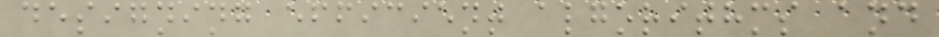designing efficient algorithms and
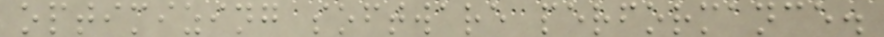optimizing software performance.
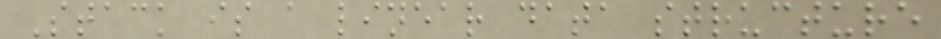Stack is a linear data structure
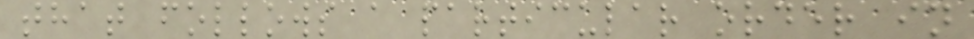that follows a particular order in
